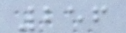256
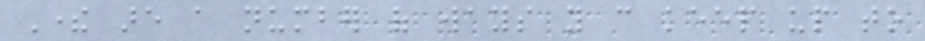There are a number of ways you can keep up to
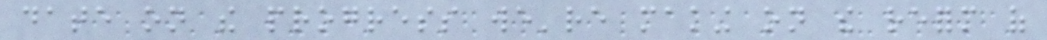date on the progress we're making on the reform of
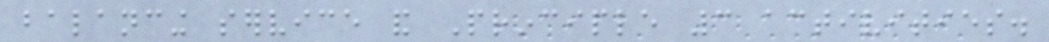balancing service and Principle 3 activities.
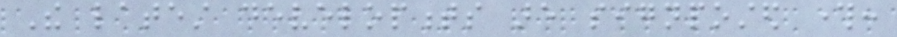The latest developments are signposted through:
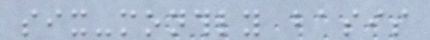six-monthly basis
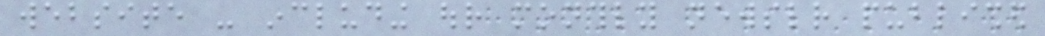website - including our monthly newsletter published
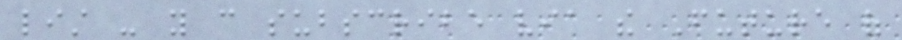list - you can subscribe via the Future of
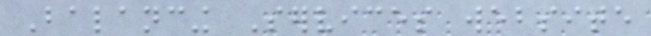Balancing Services website
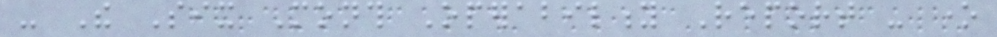- The Six Month Operability Report - one
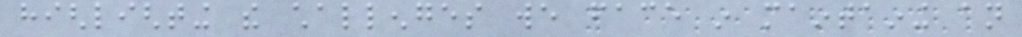highlighting the challenges we face in maintaining an
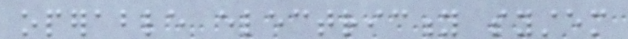operable electricity system
